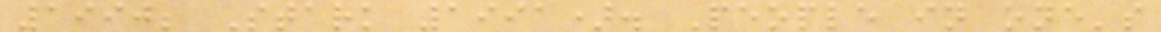1990; Stark 1991). People in one's
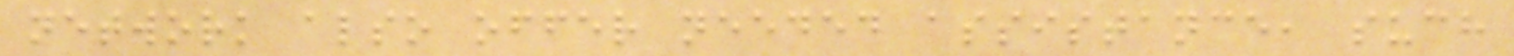network also offer needed assistance, such
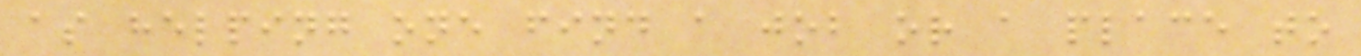as helping one find a job or a place to
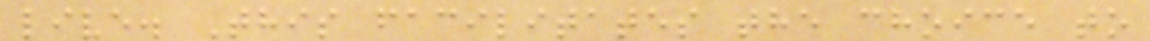live. This facilitates the choice to
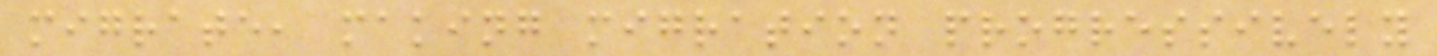migrate, making migration progressively
